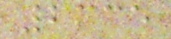2335
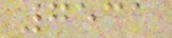7531
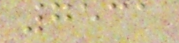7531
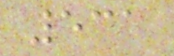531
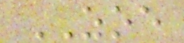ZOE
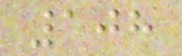108
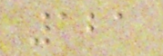121
